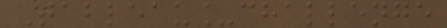Tableau_challenge
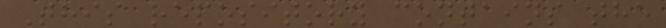This repository contains the
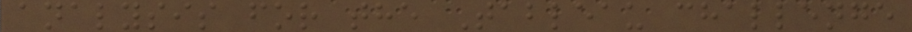analysis for the Tableau challenge
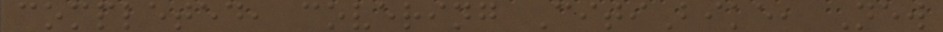completed, covering CitiBike, New
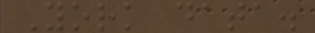York data.
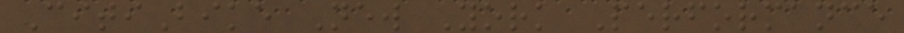CitiBike New York Performance
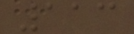113
